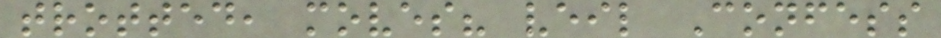trotted, moves? veil Confess
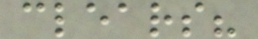clears?
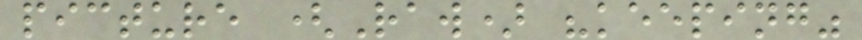picture (Raw) "keeping"
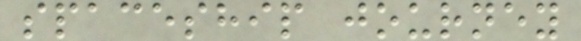spaceship journey
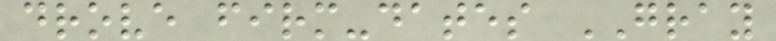drove firm-dates GRAY
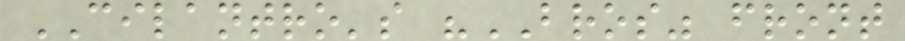CILANTRO's "BROS" front
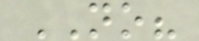NO?
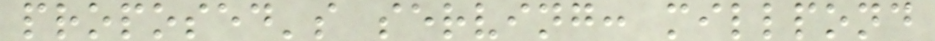proposed's serving: millpond
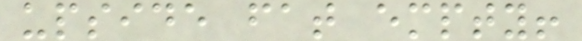upside fat empty!
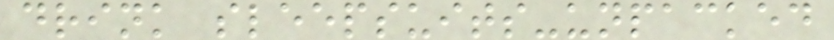drink sleepsuits-unpacked
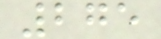275
